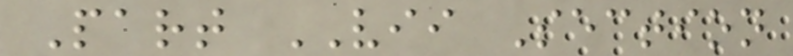Part VII Section
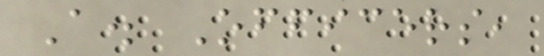A. Officers,
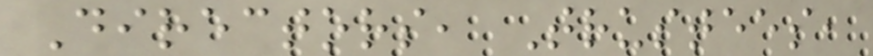Directors, Trustees,
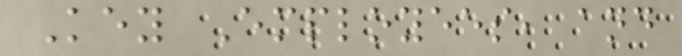Key Employees, and
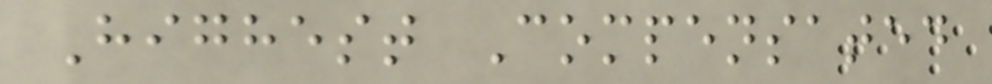Highest Compensated
